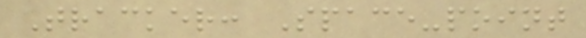Tracker: Space-point
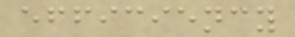efficiency
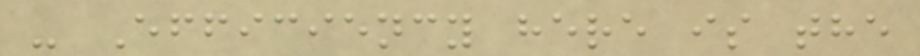- Efficiency here is the
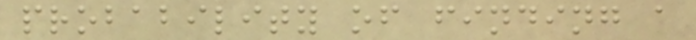probability of finding a
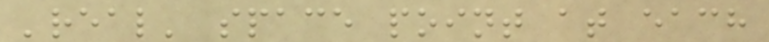'real' space point at each
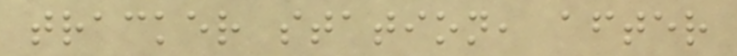tracker station, after
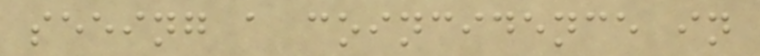seeing a coincidence in
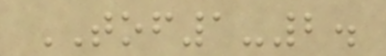TOF1-2.
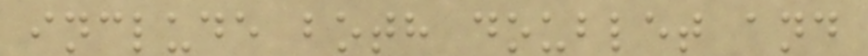include both doublet and
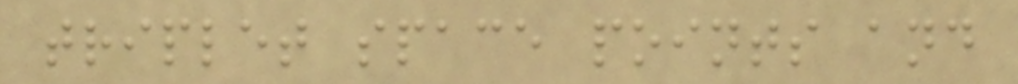triplet space points and
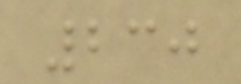230
